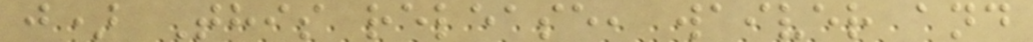j) This release, waiver and
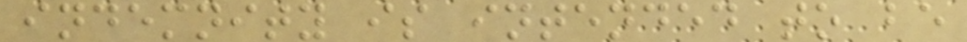indemnity is intended to be
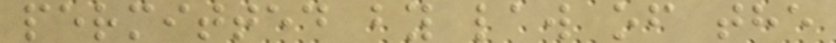permitted by law of the
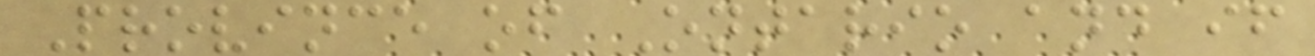Province of Ontario and if
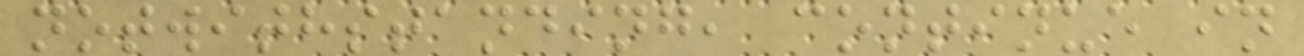notwithstanding, continue in
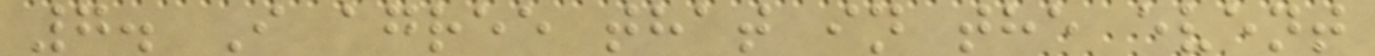7. I agree that in the event
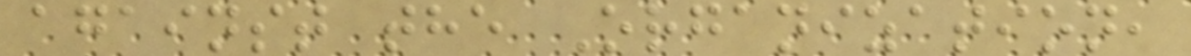against the Organization,
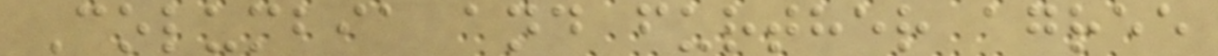Columbia and further agree
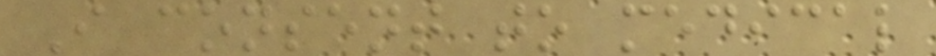I consent to medical
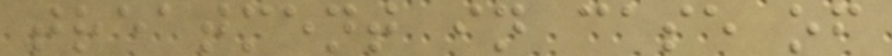treatment in case of
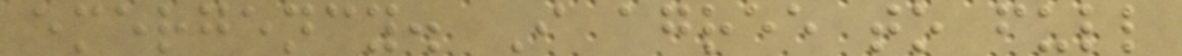emergency. I agree to full
